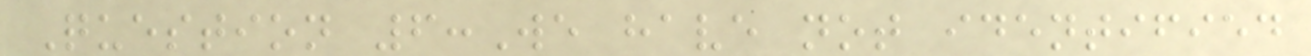Question 6:We have not identified
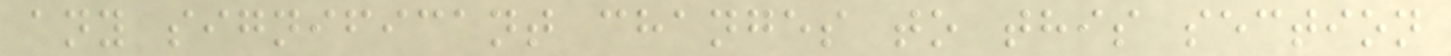any significant changes to this section
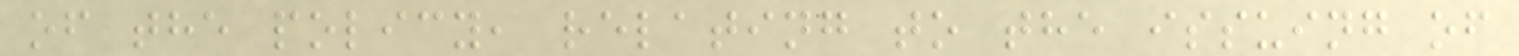of the policy, relating to the issuing of
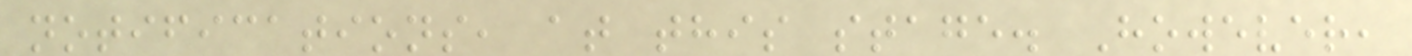notifications, at this stage. However,
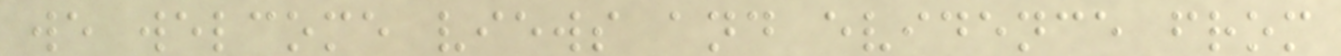we welcome views and evidence from
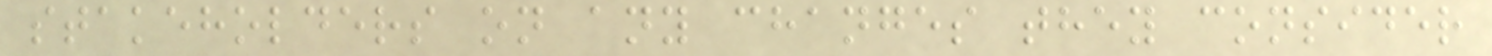stakeholders on any changes they consider
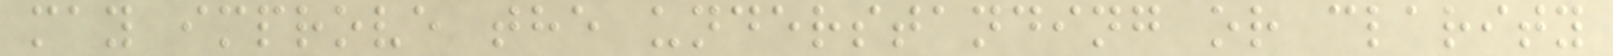may improve the understanding or clarity
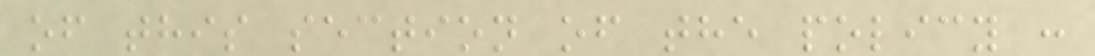of this section of the policy :
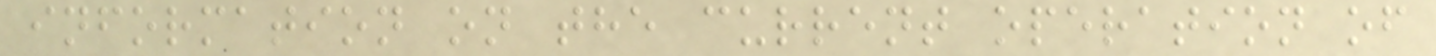information on the current operation of
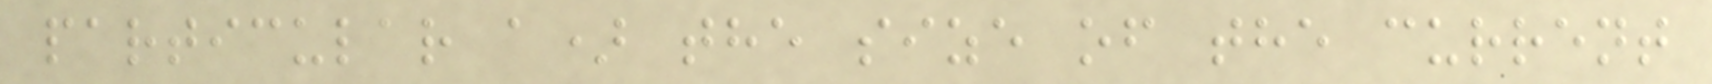particular a) the size of the current
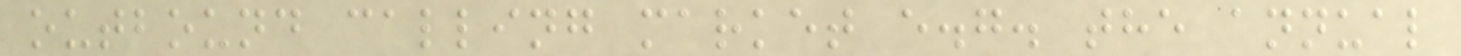outbound calling market e.g. the annual
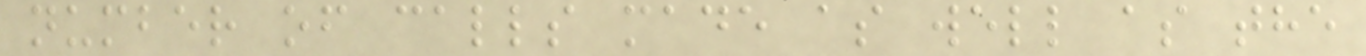number of calls made as well as the
